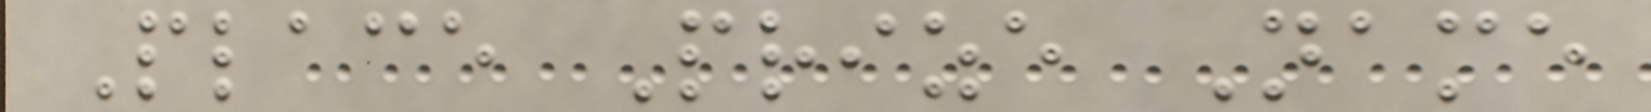Place Prize Name
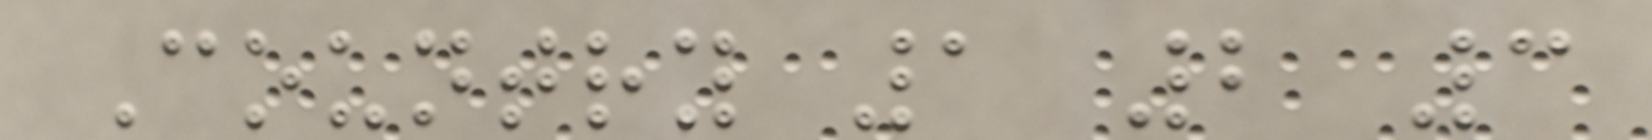Country 1 2 3
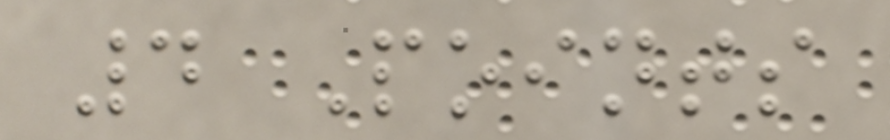4 Points
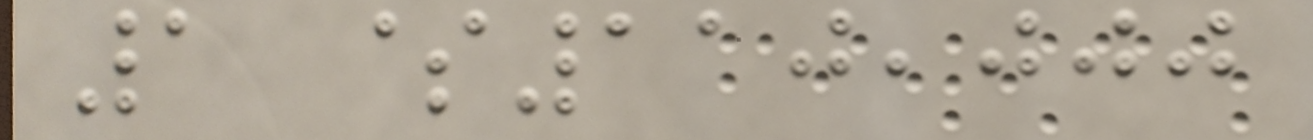1 $110,000
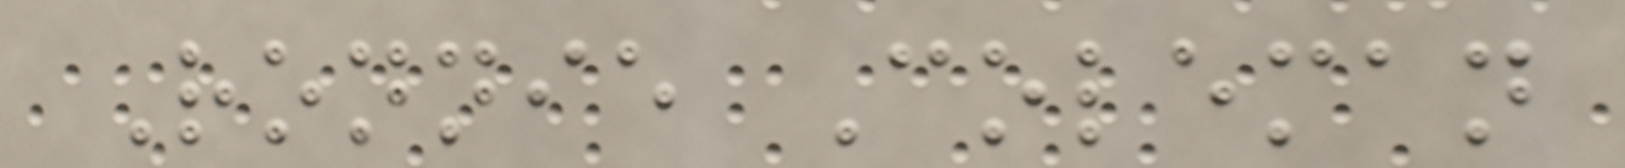Ronnie Coleman
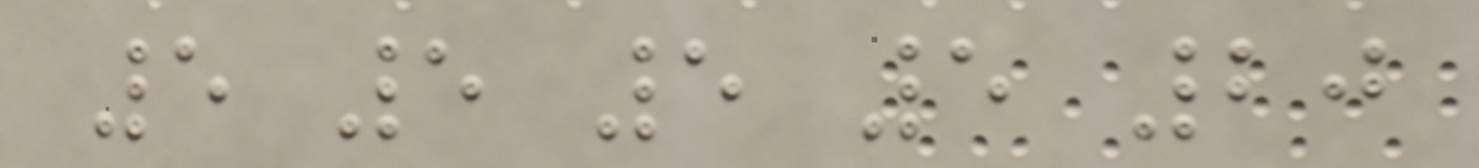5 5 5 5 20
